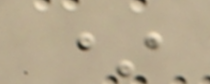*
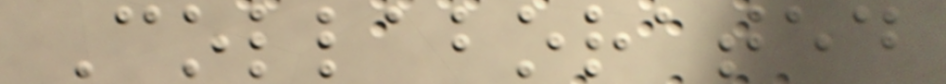Collaborated
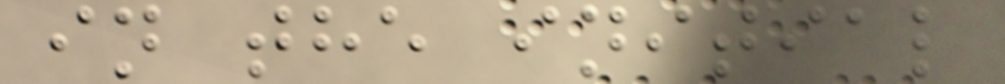in the initial
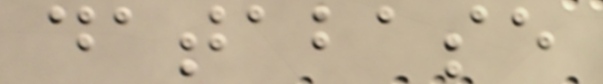database
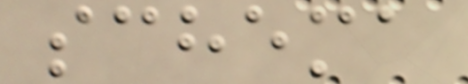schema
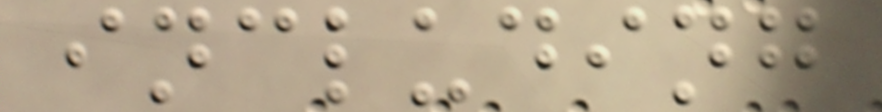including
